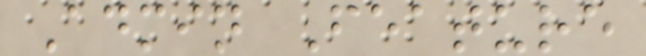Admin Feature
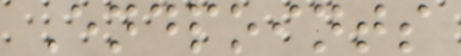Endpoints
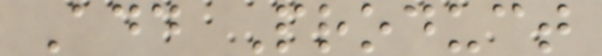Add Product
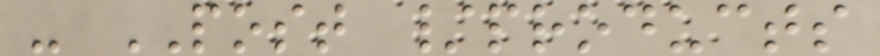- POST /products
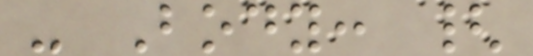- Body: {
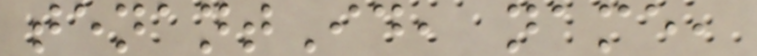tenantId, name,
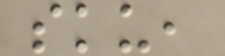sku,
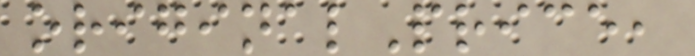originalPrice,
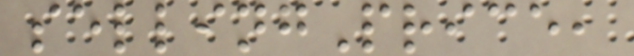sellingPrice,
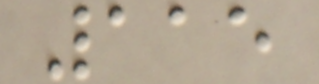115
